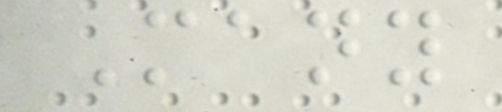Many
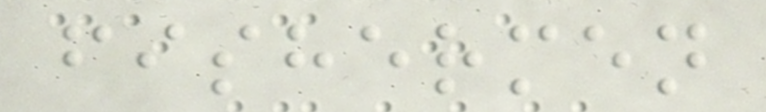fishermen
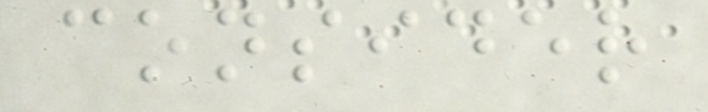consider
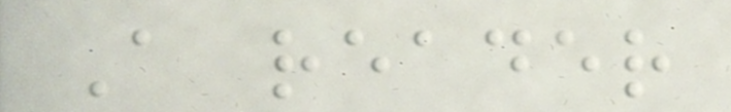A reader
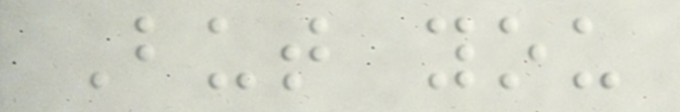But you
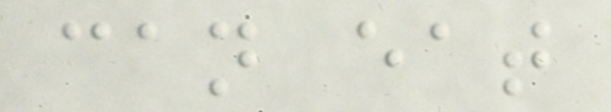can eat
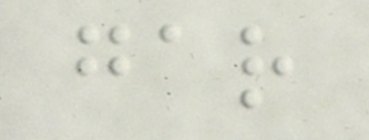gar
